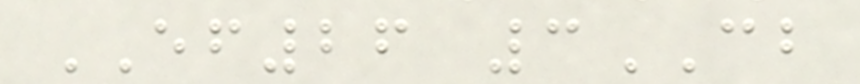EF26 3CB
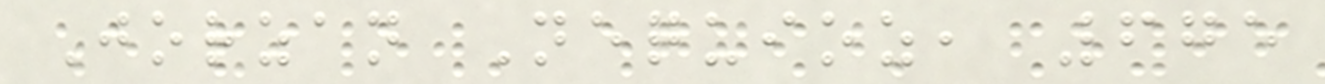Jorzan Nequioz, 675
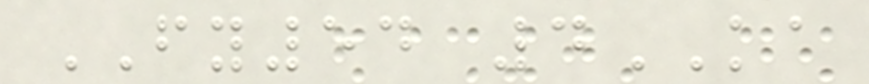FY54 4KA
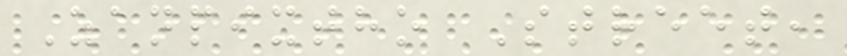Zanpixtho Street,
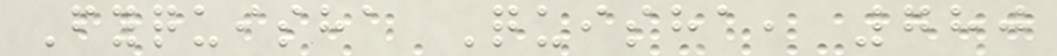Fyquisha Quisha, 780
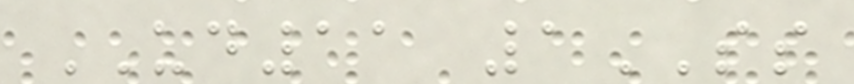UD11 1SS
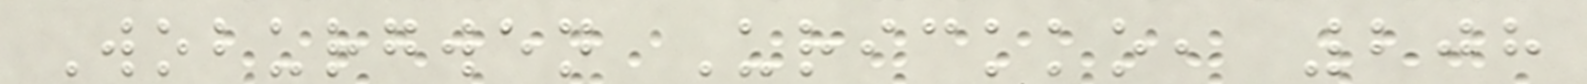Woburgwen Urickko, 208
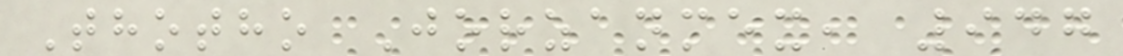Thotho Jorzanmex, 947
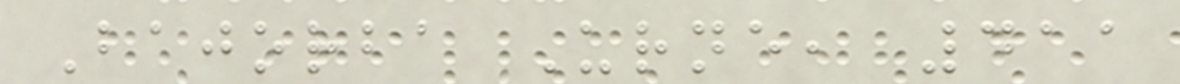Bajorba Urne, 411
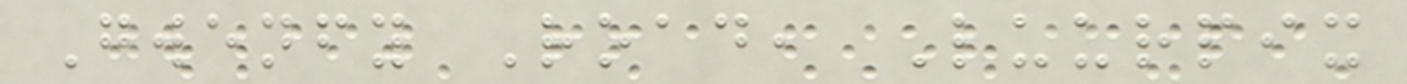Gwenfy Road, Luurpix
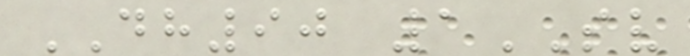DH90 1SV
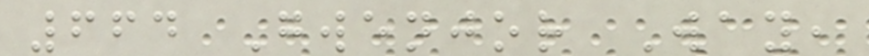664 Gwenjor Way,
